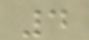4
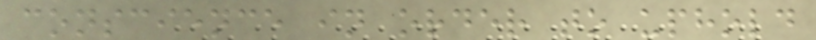conscience in order to uphold
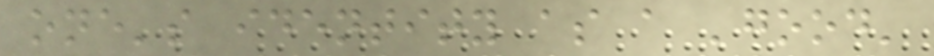one's identity as a 'good'
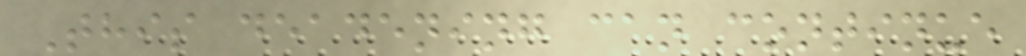This deadening can continue
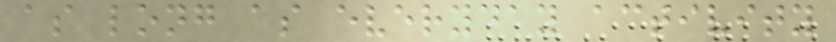as long as everyday activity
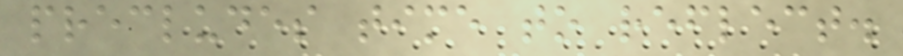precludes time to reflect.
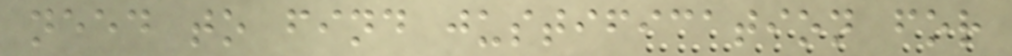need to find justification for
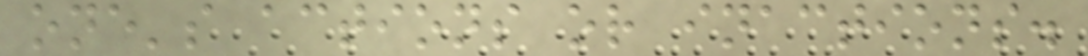one's actions or inactions.
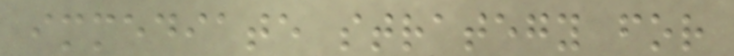immediate strategy for
